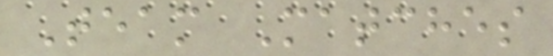Team Matches
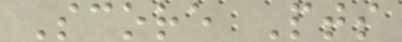Score Pts
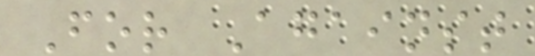For Against
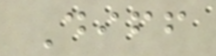Diff
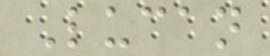Lucan
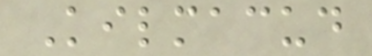Kilmacud
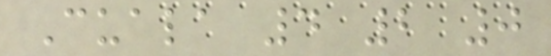Cuala 4 2 0
